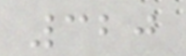320
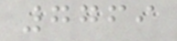7769
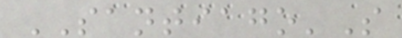SANTIAGO'S
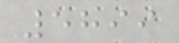5899
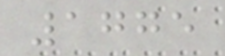1775
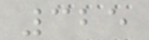325
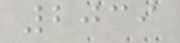2039
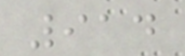914
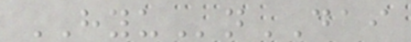HYUnDAI
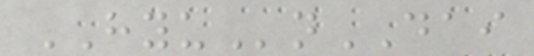HYUnDAI
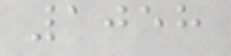1058
